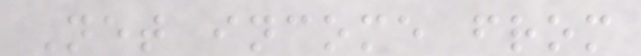Net income from
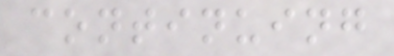continuing
